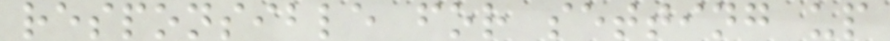responsible for setting up
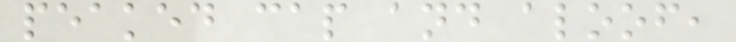peaked cap and aloof,
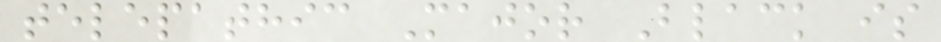telepathic Major Black is
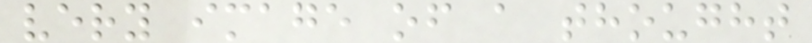very image of a thought
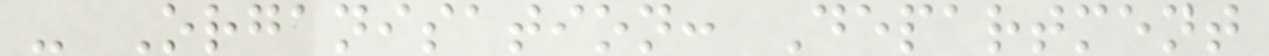- Organisation: Department
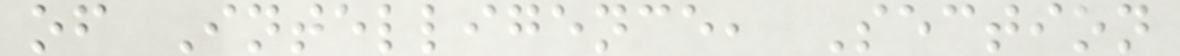of Intelligence, Section
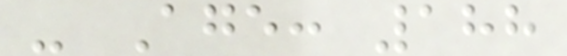- Age: 188
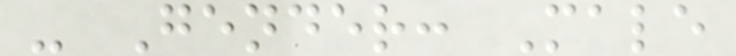- Gender: Male
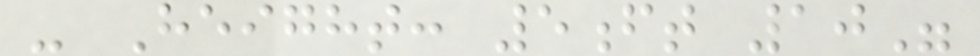- Height: 5ft 10"
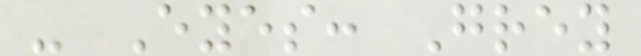- Eyes: Grey
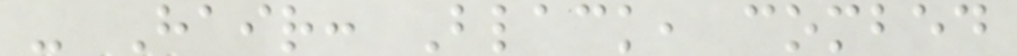- Hair: Black, combed
